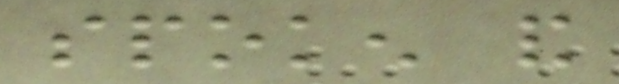spoken and
